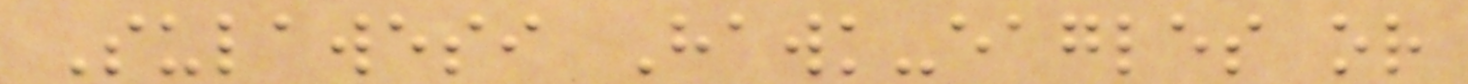Sulawesi Hawk-eagles or
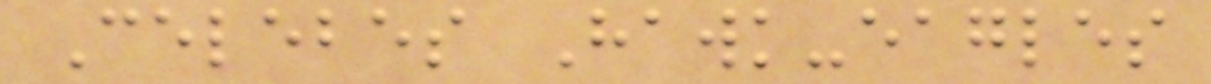Celebes Hawk-eagles
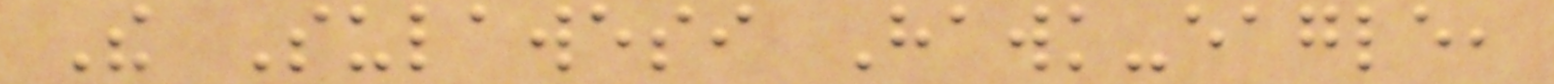The Sulawesi Hawk-eagle,
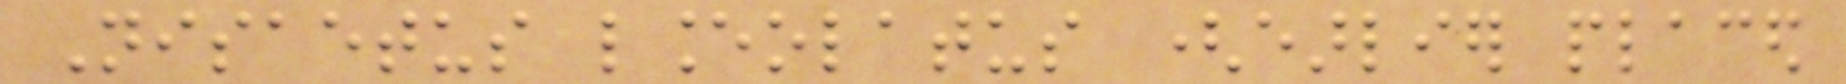Nisaetus lanceolatus (earlier placed
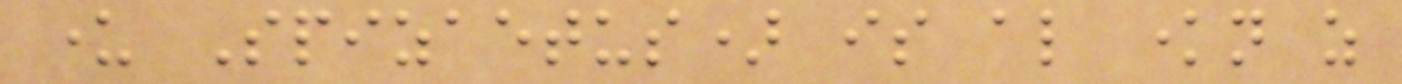under Spizaetus) is also known as
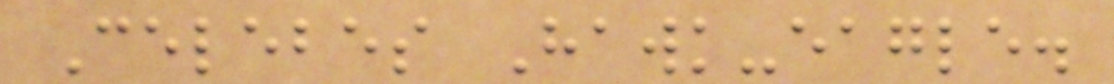Celebes Hawk-eagle.
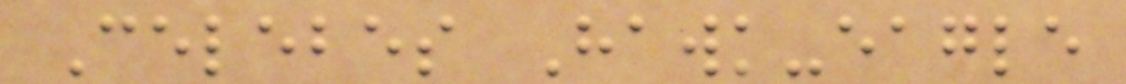Celebes Hawk-eagle
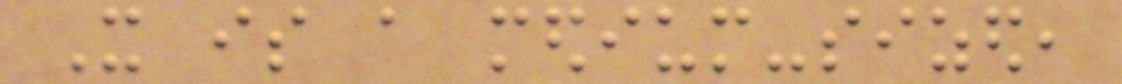It is a medium-sized,
